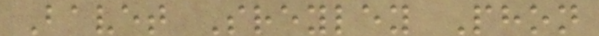Bavet Sreyley Phon
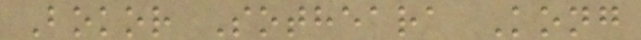Bokor Sotheara Kong
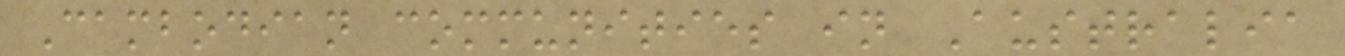Cambodian communities in Australia
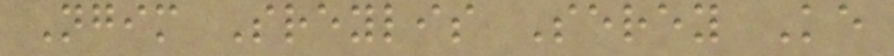Ngim Sreylis Serey Ke
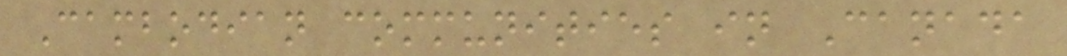Cambodian communities in Canada
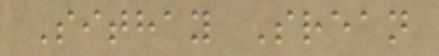Sithay Srean
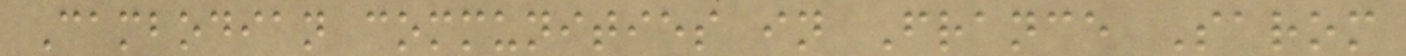Cambodian communities in France Sarom
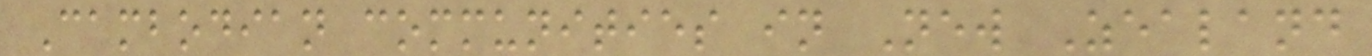Cambodian communities in New Zealand
